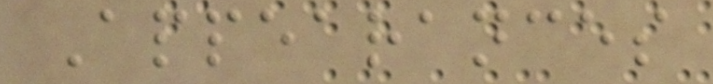Appearances
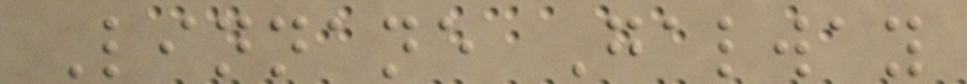Linnane Galway
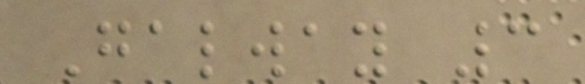Galway 3
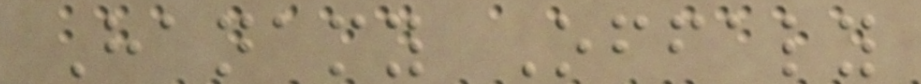Hanamy Offaly
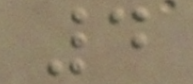4
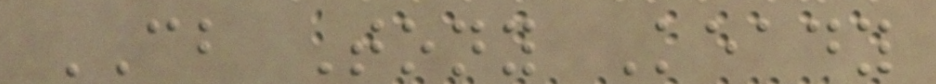CB Tony Keady
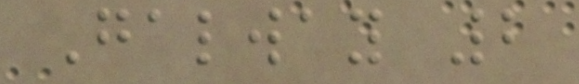Galway 2
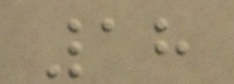18
